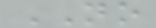NO
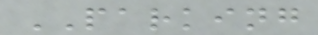PARKING
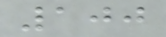100
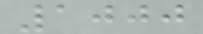1000
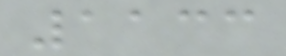1133
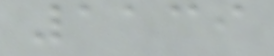1139
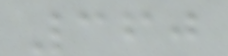360
